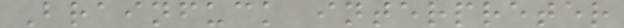Brainfuck interpreter
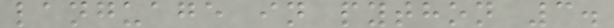language in python 3.
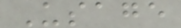Usage
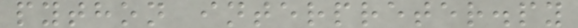python interpreter.py
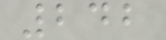242
